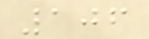106
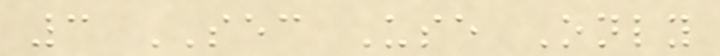3 SEC Use Only
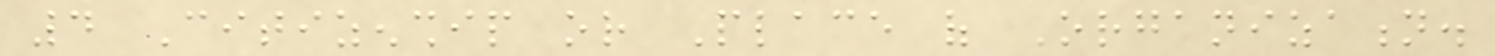4 Citizenship or Place of Organization.
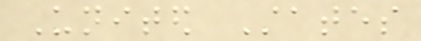United States
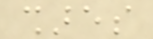shares
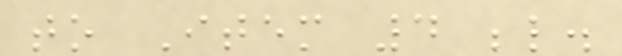to Item 4 below.
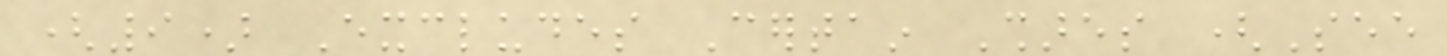(9) Excludes Certain Shares (See
